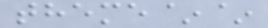theme~~
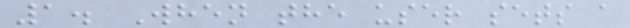1. When the user sets a
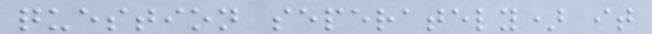question seperately) it
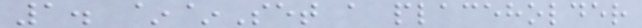1. ~~Set a placeholder
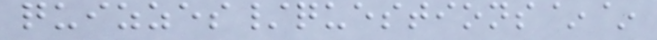quizzes/questions~~
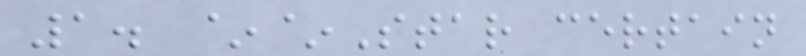1. ~~Star certain
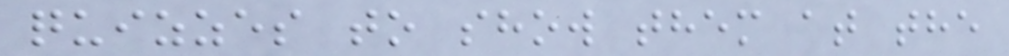quizzes to show them at the
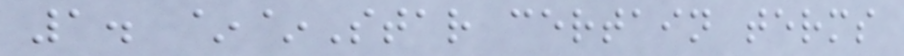1. ~~Star certain terms
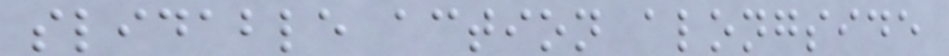slidable action alongside
